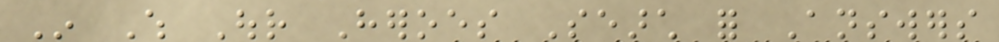In Which Our Heroes Search for Answers
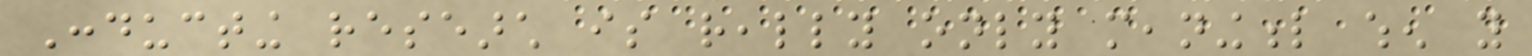Conducting research is really only meaningful when you
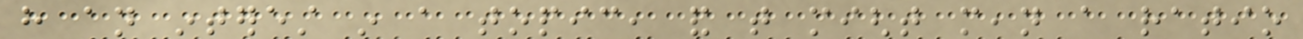have an interest in a topic, and that might mean a ratio
